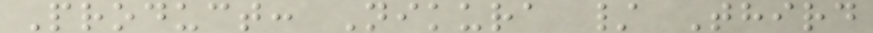Product: Nikura / Third
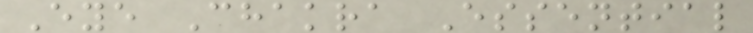Eye Chakra Essential
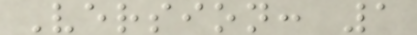Version: 1
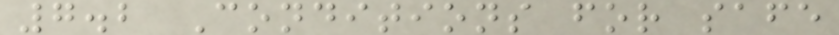7.2 Conditions for safe
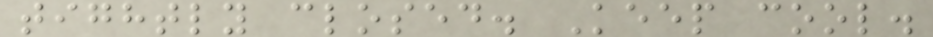tightly closed. Keep cool.
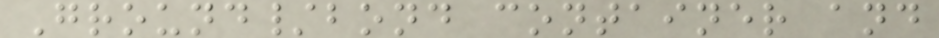Ground/bond container and
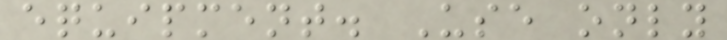equipment. Use only
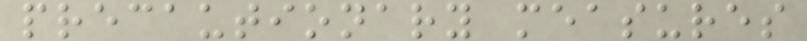precautionary measures
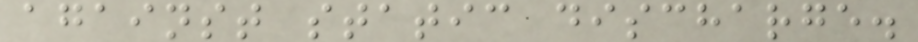against static discharge.
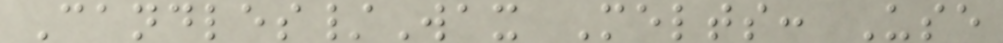Candles/Wax Melts: Use
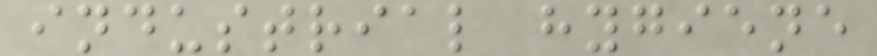industrial hygiene
